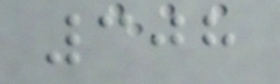308
